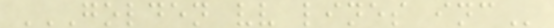GOLDEN VV LINES INC
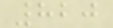820
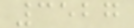3527
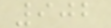902
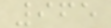965
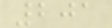201
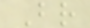Br
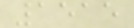1515
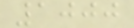1000
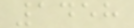1458
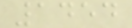1454
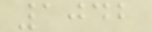1042
